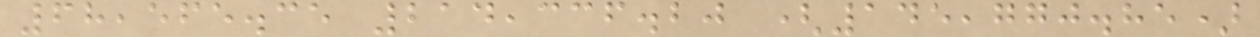68,565.35 214,336.20 (145,770.85)
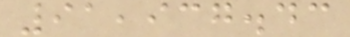91,937.43
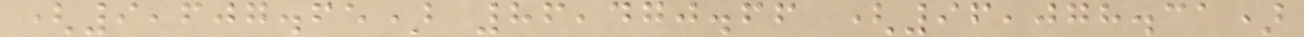(9,607.65) 86,470.66 (96,078.31)
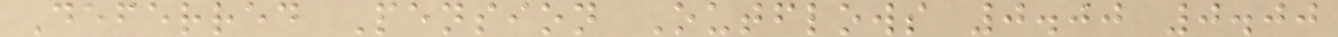Deferred Pension Outflows 0.00 0.00
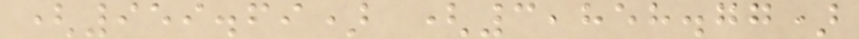(959.69) (3,858.77)
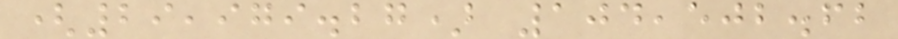(29,979.27) 104,502.62
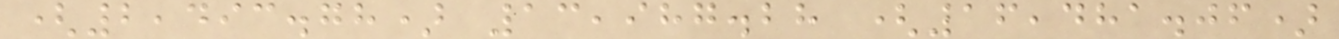(2,493.78) 13,987.28 (16,481.06)
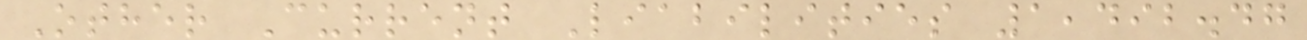Other Current Liabilities 1,492.47
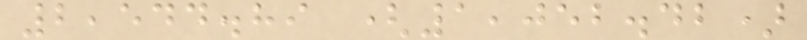2,544.89 (1,052.42)
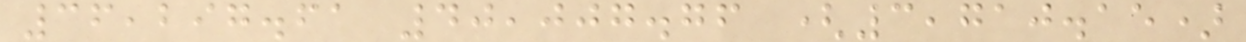36,297.61 40,007.76 (3,710.15)
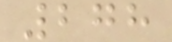278
